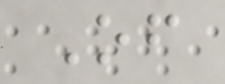Of
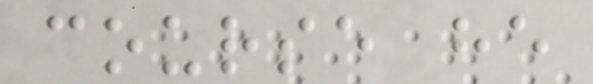course he
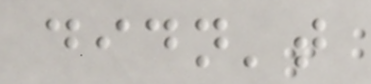didn't
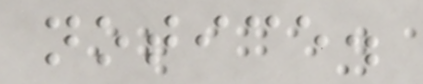notice.
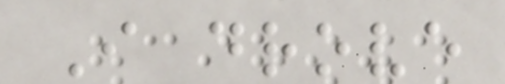I drove
